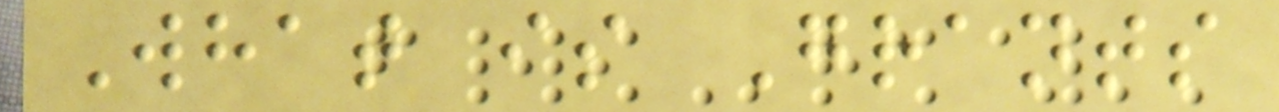What is Grants
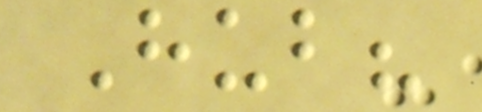Hub?
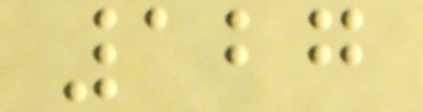127
